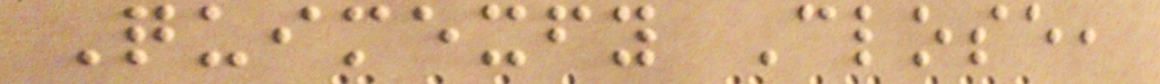Quimexfy Close,
